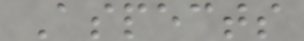Aspects
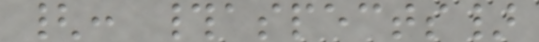{: #aspects}
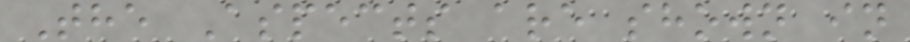The Aspects are shown in
